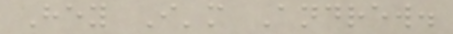Hey I'm Andrew.
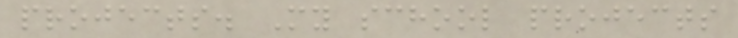projects. My school projects
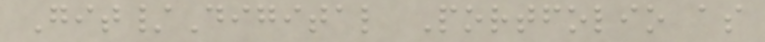Git/Digital Portfolio as
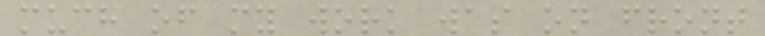much of my work was on front
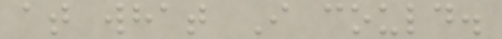at what I could.
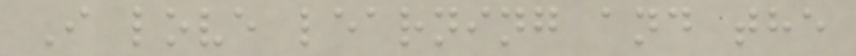I love learning and the
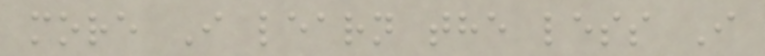more I learn the less I
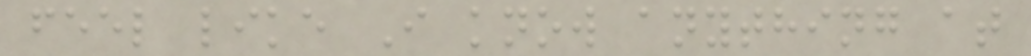feel like I know anything at
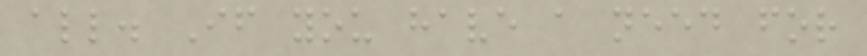all. If you have a need for
